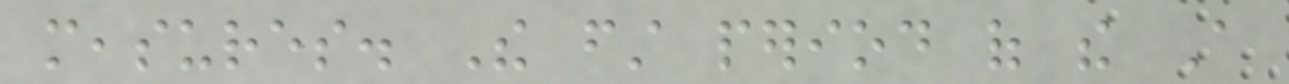measures. The first period of the A
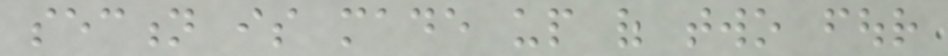section is made up of two four
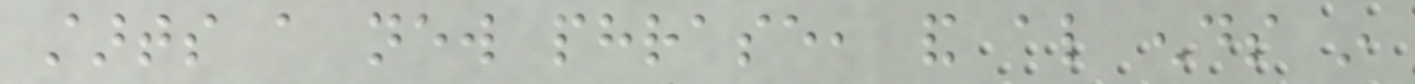starts a new phrase, and also ends in
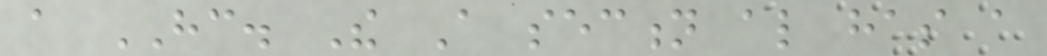a HC. The A section also has a
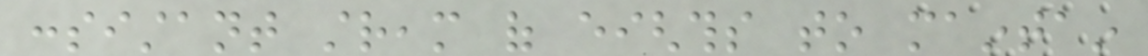consistant stream of eighths to maintain
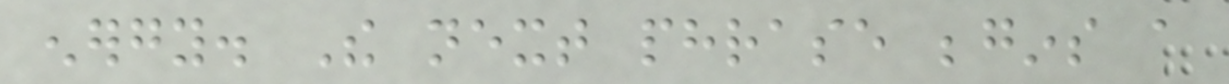energy. The next phrase begins a
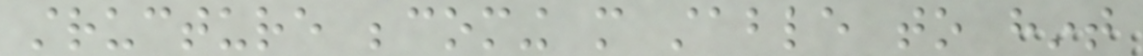structure becoming more stable to hint
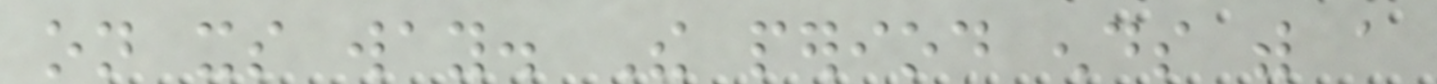on its way. The period ends with a
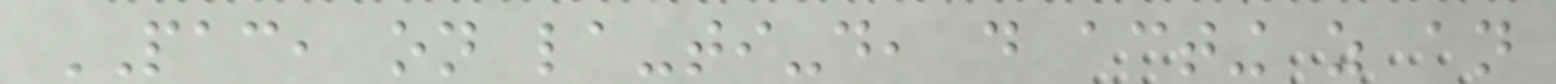PAC, on la-ti-do, do acting as an
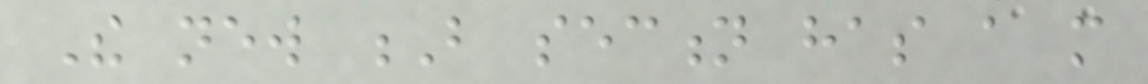The new B section has a more
